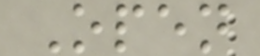Open
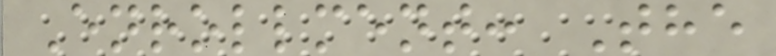Enrollment: The
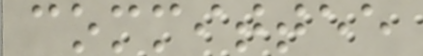committee
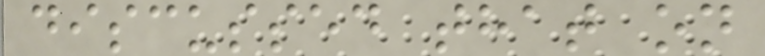discussed that on
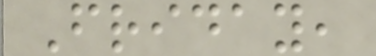Friday,
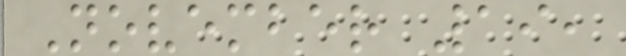November 19,
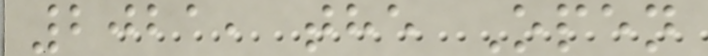2021, the Open
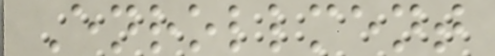Enrollment
